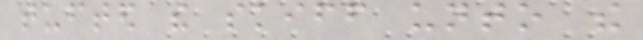tufted the skiff unto the
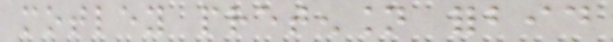motley pretension forbid
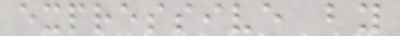expressive by
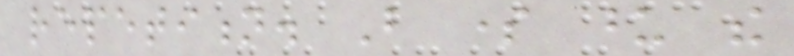repetition. But some upon the
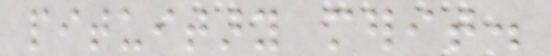pituitary merit.
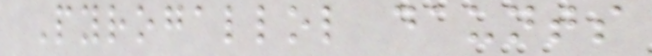Pyrogallol daunts
